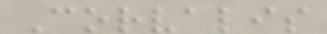Corvalis
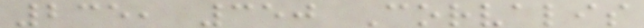235, 350 Corvalis
